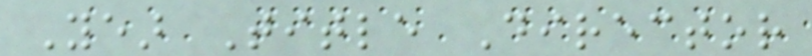Year Title Director
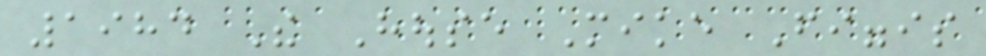1984 The House Mike Figgis
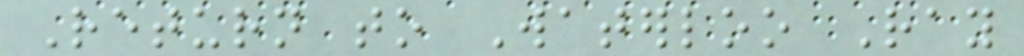Return to Waterloo Ray
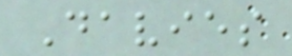Davies
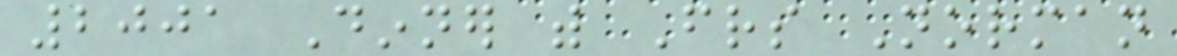2001 Dinner with Friends Norman
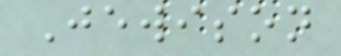Jewison
